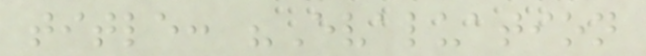title: "Evaluation
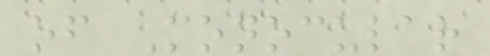of Monocular
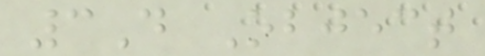3D Object
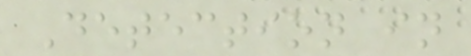Detection in
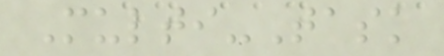Multi-Task
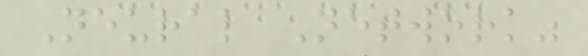Neural Network"
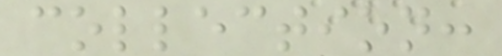collection:
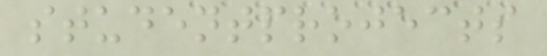studentprojects
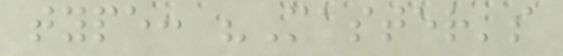type: "Master's
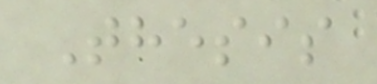Thesis
